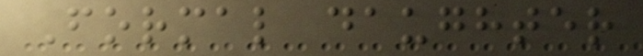Formal daughter
